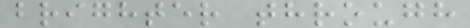brighter through
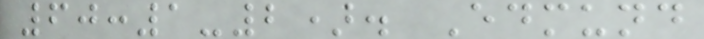60:1-2). Edmund
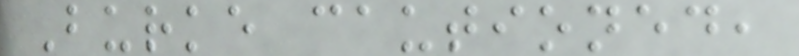Burke cautioned,
